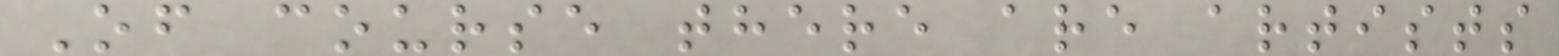Of course there are artists
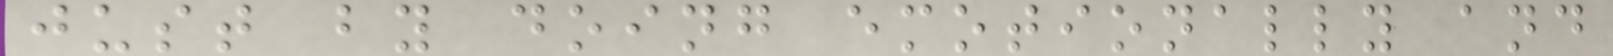just by doing emotionally and
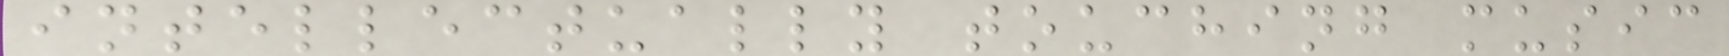intellectually touching music
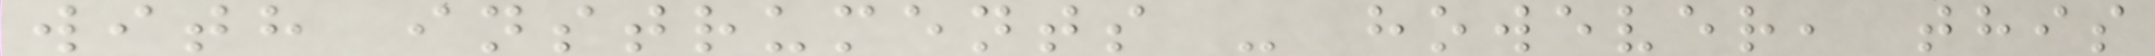with instruments - however, this
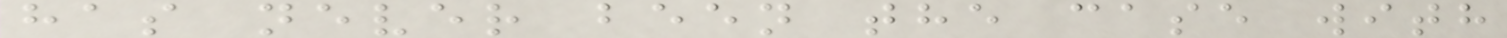has never been the case with
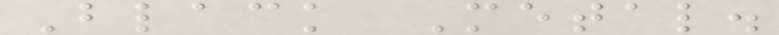Black Metal.
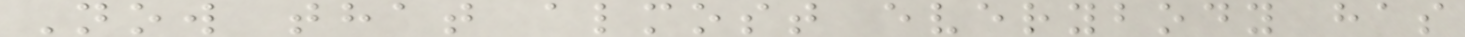Now that almost everybody has
